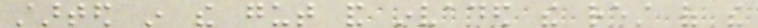started in the gut and invaded the rest of the
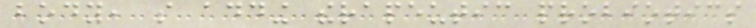body, so adding therapeutic probiotics
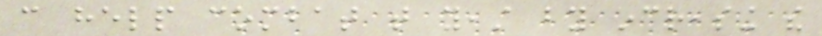can help combat that yeast by increasing the
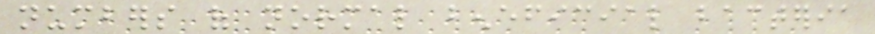numbers of normal beneficial bacteria
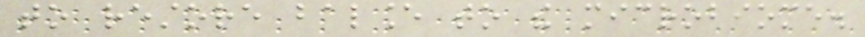to restore balance to the microbiome.
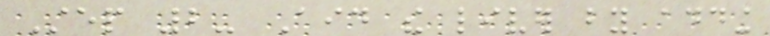Step 2- Aid the liver by adding
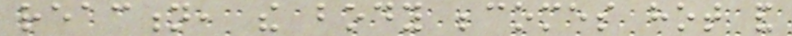reaction, the body becomes hot and
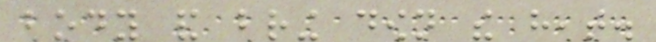body and bring down the heat.
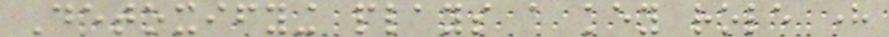Detoxifying plays a key role here
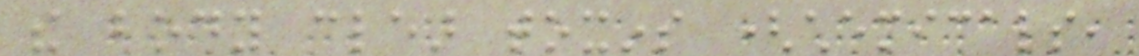the body clear toxins (chemicals,
